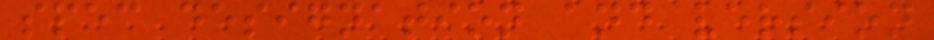spec designation and version
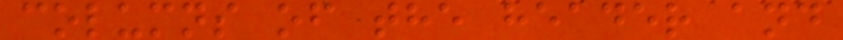columns of the header and
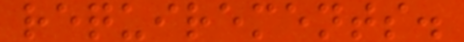requirements.
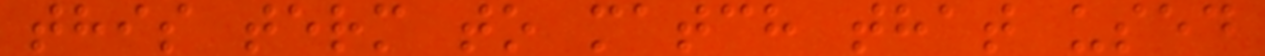this term to match that used
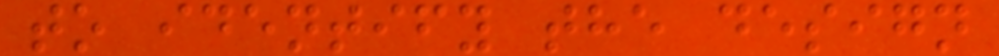to identify the design
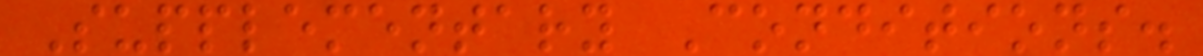Supplementary Conditions.
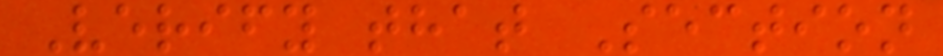Verify that Section
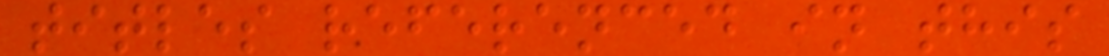titles referenced in this
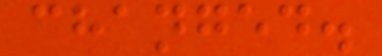changed.
